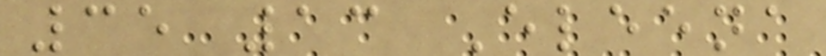35 13 Eleena
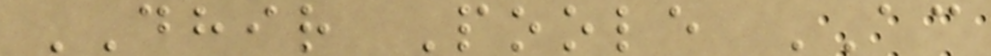DHIR Poole AC
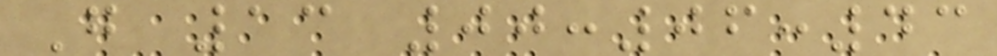G 13 00:06:43
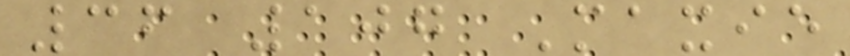36 107 Maxie
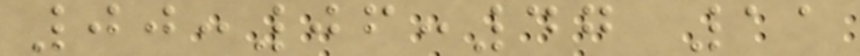00:06:47 11
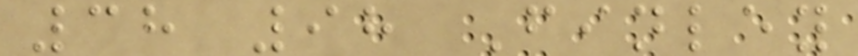38 98 Finley
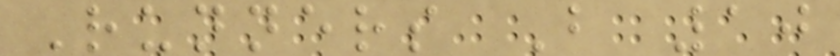Runners B 10
